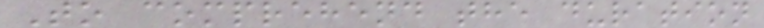To comprehend the duration
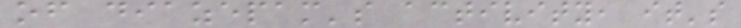of diazepam's activity, it's
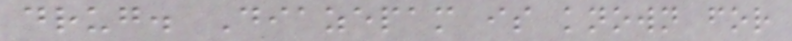drug. Diazepam is known for
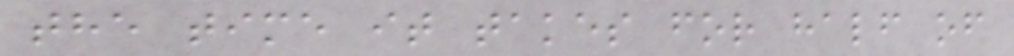the time it takes for half of
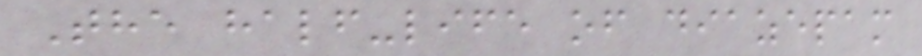The half-life of diazepam
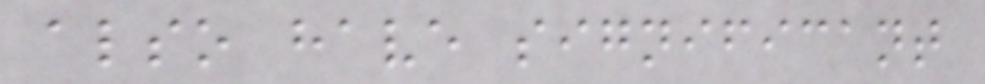also have significant
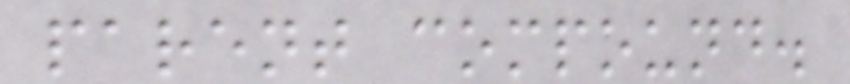parent compound.
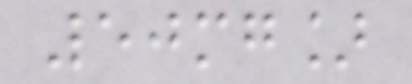50mg]
